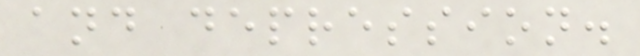and depression.
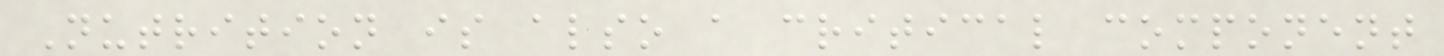Nutrition is also a critical component
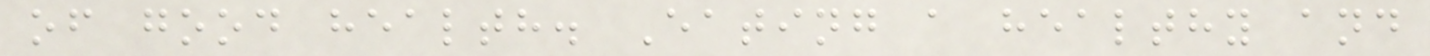of good health. Eating a healthy and
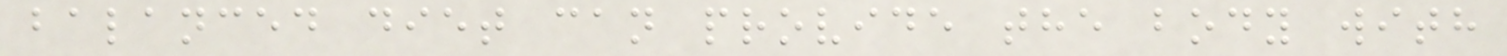balanced diet can provide the body with
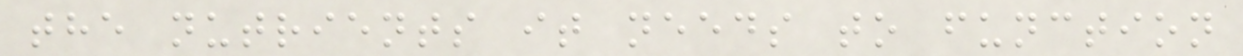the nutrients it needs to function
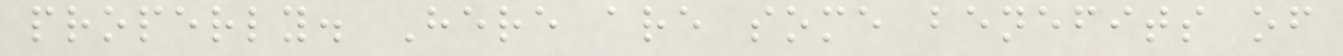properly. Here are some benefits of
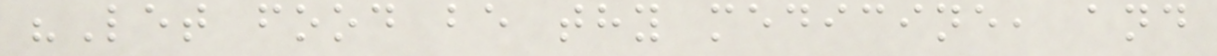"Let food be thy medicine, and
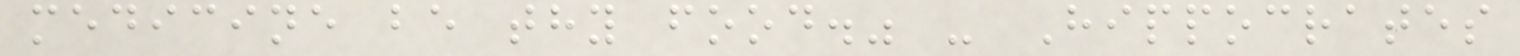medicine be thy food." - Hippocrates
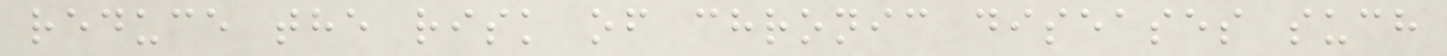reduce the risk of chronic diseases such
